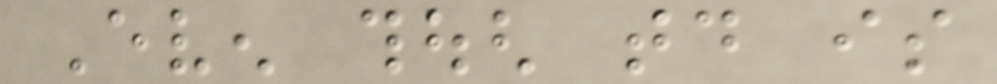Even though today is
